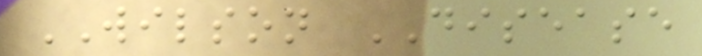WILSON DISEASE
